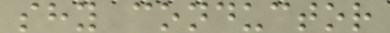shy conductor
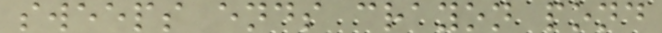sweeps ends crayon pond
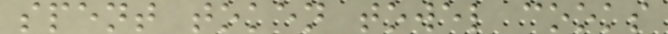spent token towel cooks
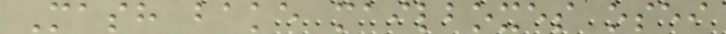Mash bake mailboxes osei
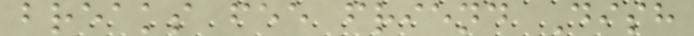breaks fee friend Dish
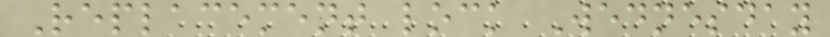Replacement lock Wednesday
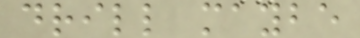drill maybe
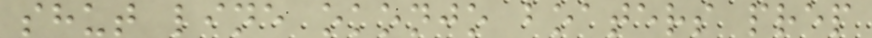shut line okonjo boaters prep
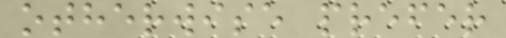otherwise prefer
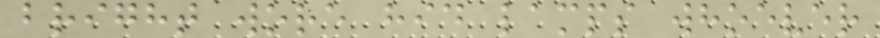bright wore hid lamps whoever
